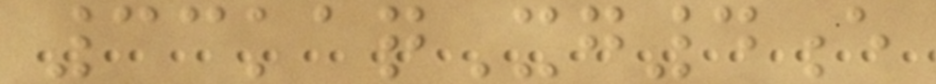33kaqXg4e
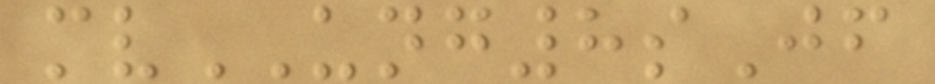mvUNG8sJf
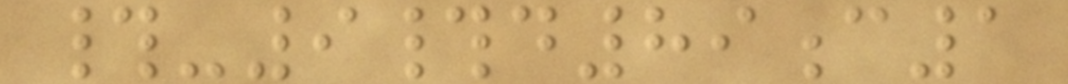#-9#d89c1
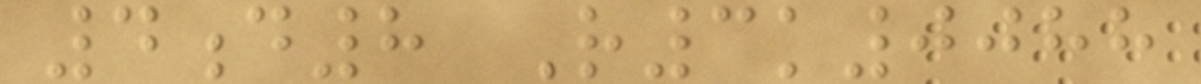4d8 R3k0088
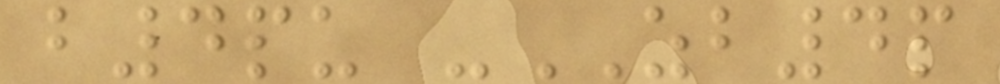b4pu -ZB4p
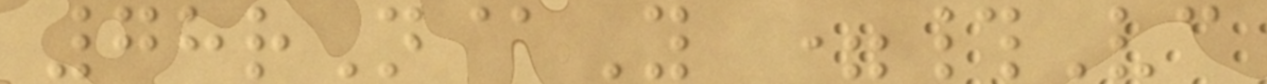78rN@Y =#Vc
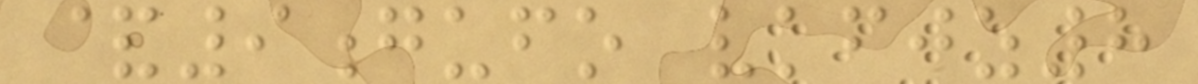&9gufo vkfjz8
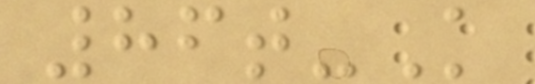86t-K
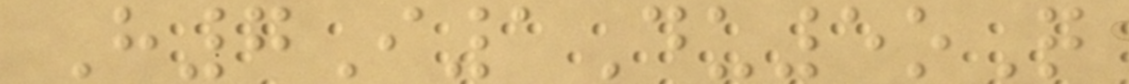H7I1Du5oQ
